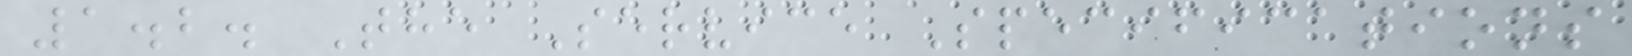1.2. The Service Specifications
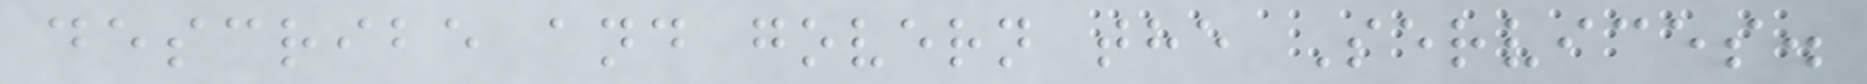describe and govern the Services.
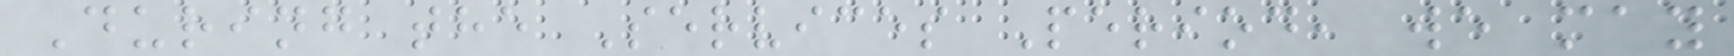During the Services Period, we may
